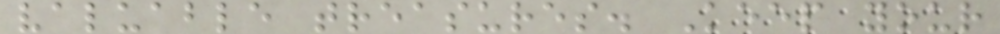valuable treasures. Keep your
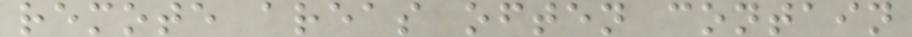remote areas often contain
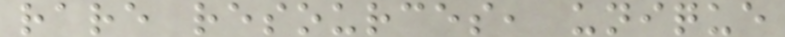rare resources, unique
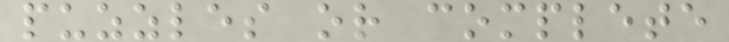puzzles or complete
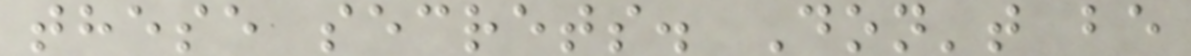these secrets. Don't be
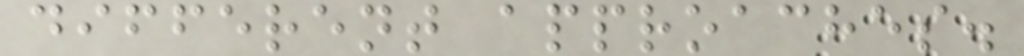different approaches.
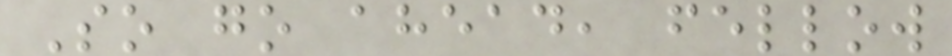So go ahead, fellow
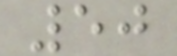50
